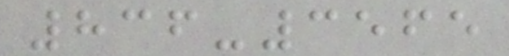836-3565
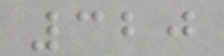320
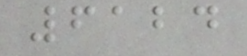6124
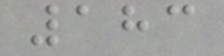183
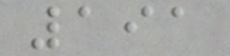191
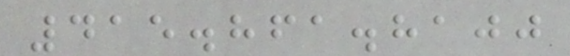415.861.8100
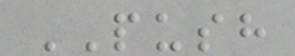PUSH
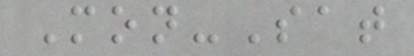Mon-Sat
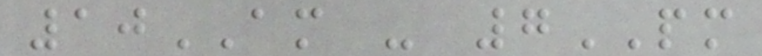10AM - 7PM
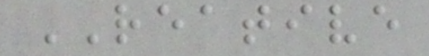REATIVE
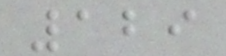129
